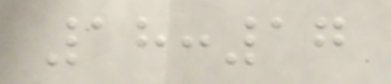18:17
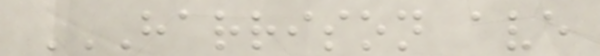HARRISON AVE
